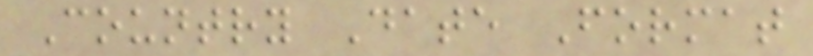Country Date Format
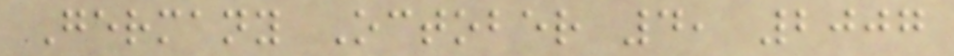Germany October 4, 2007
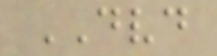DVD
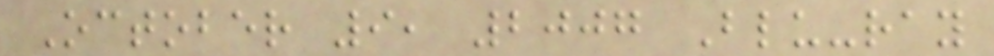October 9, 2007 Blu-ray
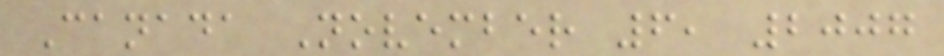Canada November 6, 2007
